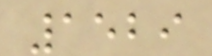1529
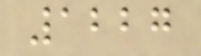1227
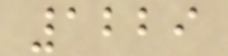1229
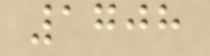1708
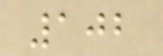102
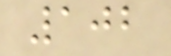102
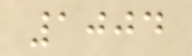1004
